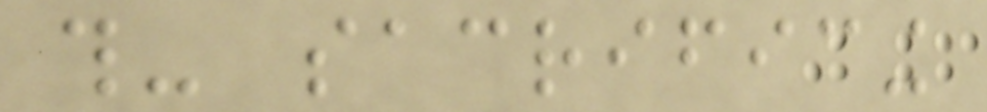this- sacrificing
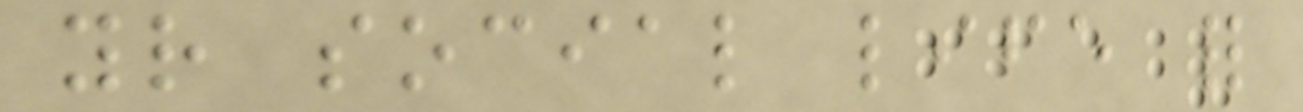your social life for
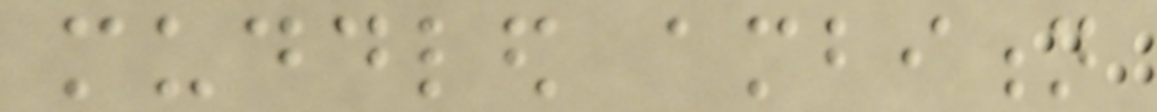muddled ambition
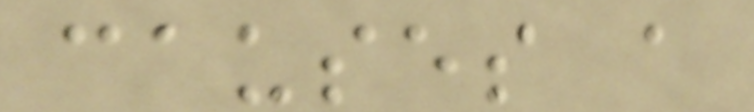causes a
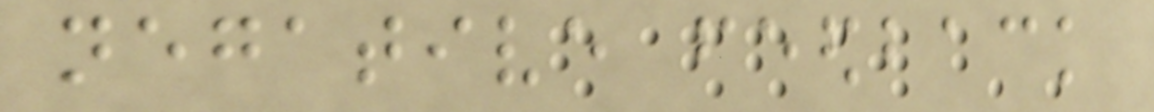negative feedback
